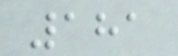181
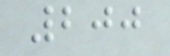200
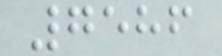7586
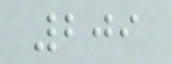209
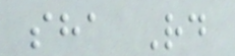sha Rd
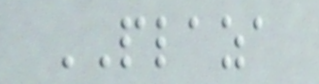PLAZA
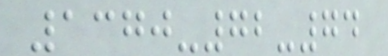1370-72-74
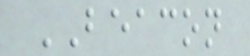BEACON
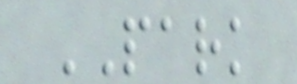PARK
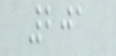201
